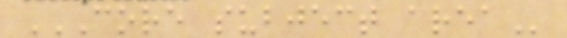CORE SUBJECT AREA
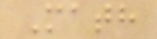Math
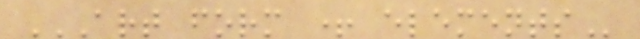ART FORM + ELEMENTS
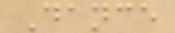Dance
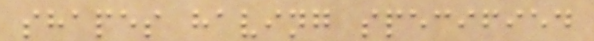shapes having specified
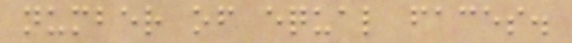number of equal faces.
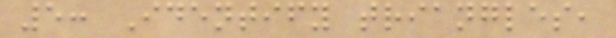5: Identify triangles,
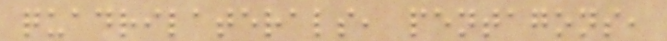quadrilaterals, pentagons,
